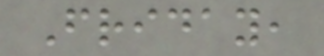Friday,
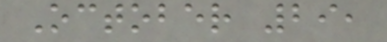October 29,
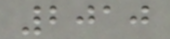2010
